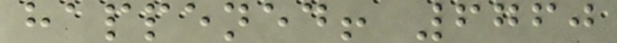happened! 6760
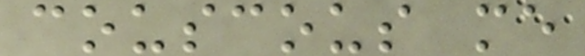couscous me
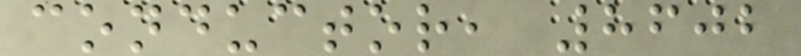conductor, 8602
